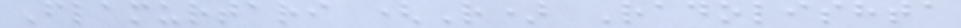Flamurtari (R) Radolishta
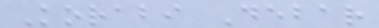Korabi Debar
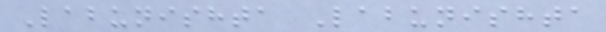Labunishta Labunishta
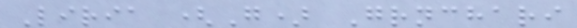Liria (G) Grnchari
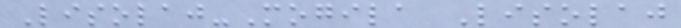Lisolaj-Mogila Lisolaj
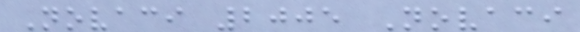Novaci 2005 Novaci
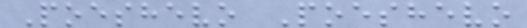Poeshevo Poeshevo
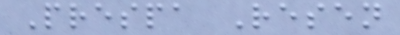Prespa Resen
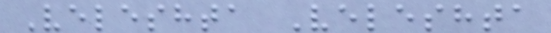Veleshta Veleshta
